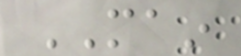MAIN
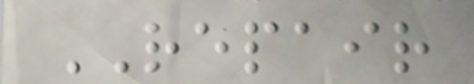REPAIR
